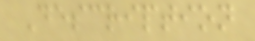Description
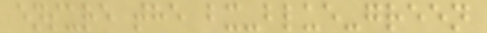ensure the bx-blue-green
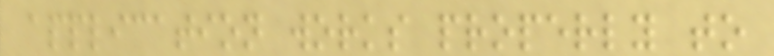application works properly to
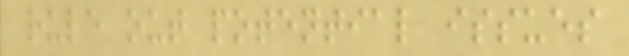rule out potential issues
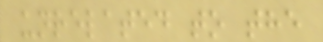unrelated to the
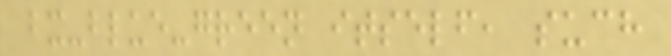bx-blue-green itself, such
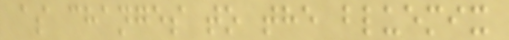as changes to the bluemix
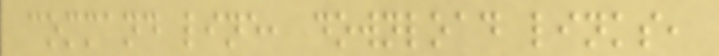command line, download links,
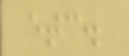etc.
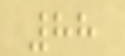88
